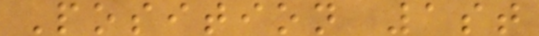Position 1st
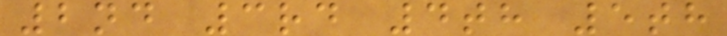2nd 3rd 4th 5th
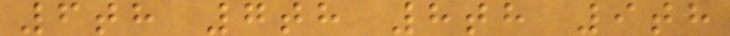6th 7th 8th 9th
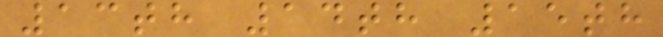13th 14th 15th
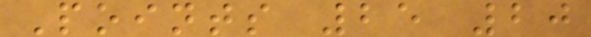Points 25 20
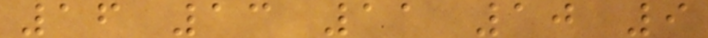16 13 11 10 9
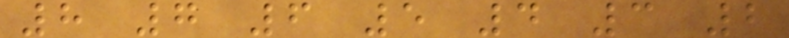8 7 6 5 4 3 2
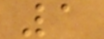1
